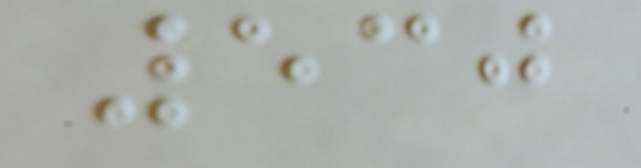530
